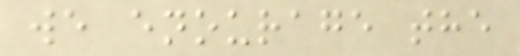we enourage the
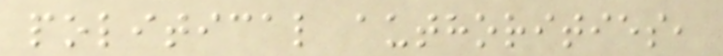political authorities,
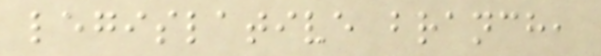legislative branch,
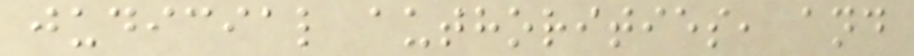judicial authorities, and
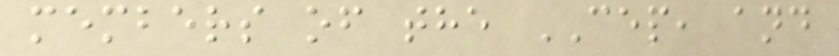members of the CEP, and
